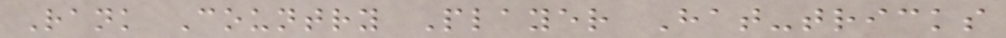Rank Country Player Hat-tricks
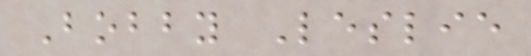Bobby Leslie
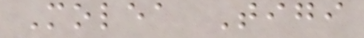Molea Tigi
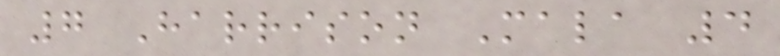7 Harrison Mala 4
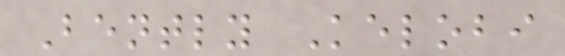Bently Kelobi
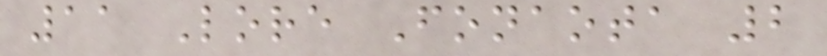11 Lore Fonaota 2
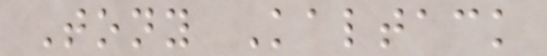Tony Kaltack
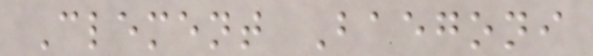Clement Baegoni
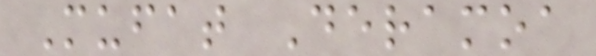Mufat Deramoa
